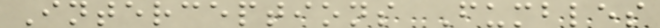Interceptions Fumbles
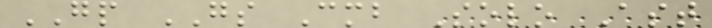GP GS Cmb Solo Ast
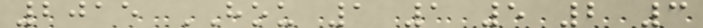2015 HOU 1 1 5 2 3
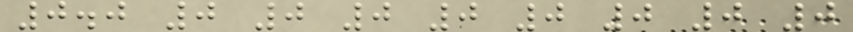0.0 0 0 0 0 0 0 0 0
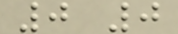0 0
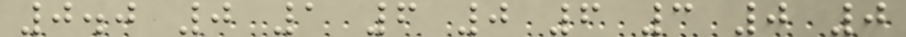0.0 0 1 6 0 6 3 0 0
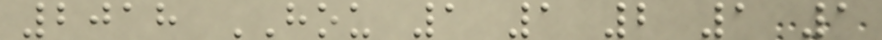2018 HOU 1 1 2 1 1
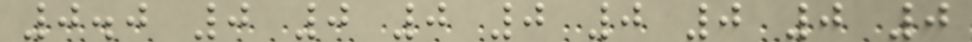0.0 0 0 0 0 0 0 0 0
